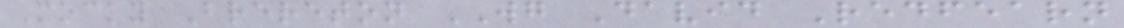Mocky Brereton WG David Redfearn
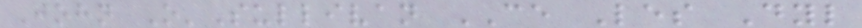John O'Sullivan CE Les Dyl
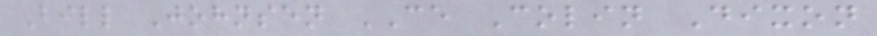Bill Johnsen CE Colin Dixon
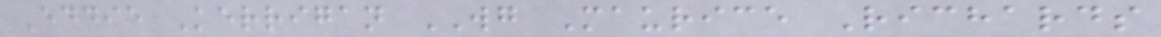Eddie Kerrigan WG Maurice Richards
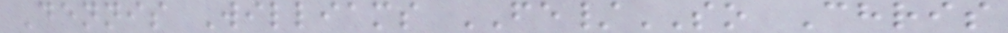Dennis Williams FE/SO Chris
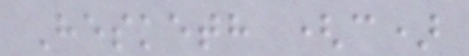Hesketh (c)
